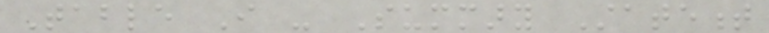Table I - Summary Statement
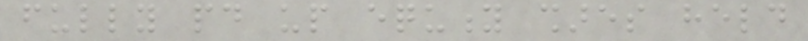fully paid up equity shares held
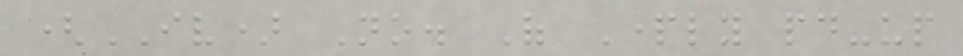(IV) No. Of Partly paid-up
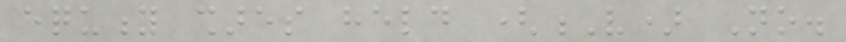equity shares held (V) No.
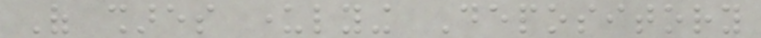Of shares underlying Depository
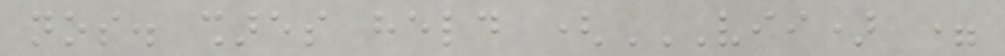nos. shares held (VII) =
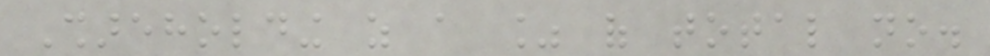Shareholding as a % of total no.
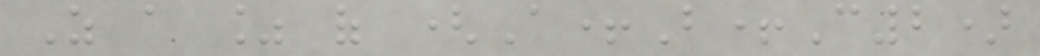As a % of (A+B+C2)
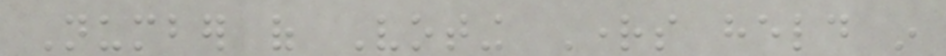Number of Voting Rights held in
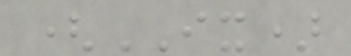(IX)
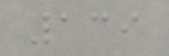139
